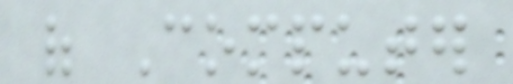of Computer
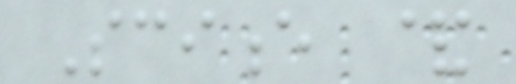Science &
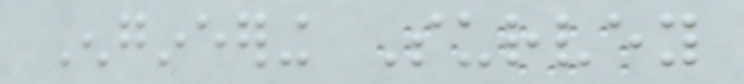Engineering Survey
